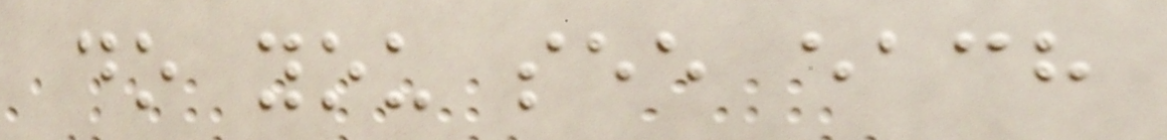do you see each
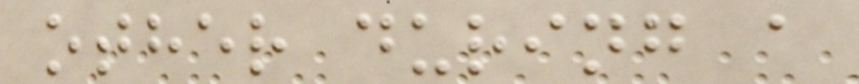other during a
